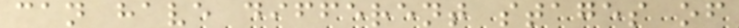can have different stages of
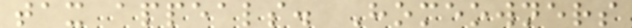tax appeals. Homeowners
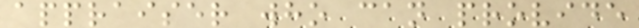appraiser who can provide
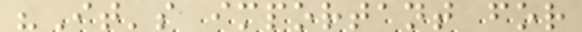"It's important for
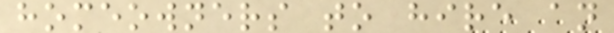homeowners to hire an
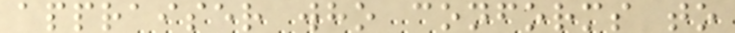appraiser who conforms to
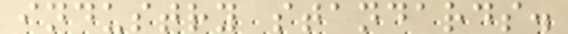industry standards.
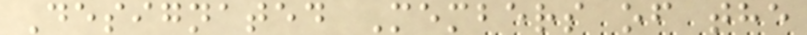Designated Members of the
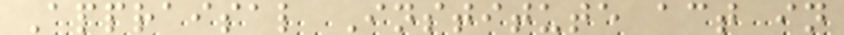Appraisal Institute act in
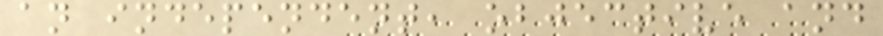an independent, objective and
